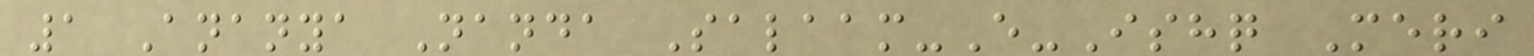1 Ananya Nanda Salaam-E-Ishq Meri
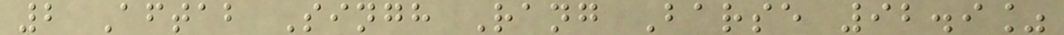2 Aftab Singh Rang Barse 92.9%
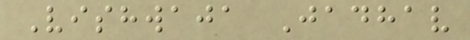Vishwaja Jadhav
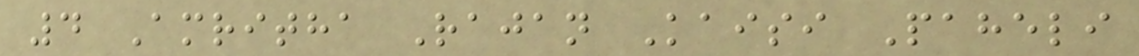4 Amritha Rajan Kaisi Paheli
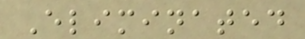Eliminated
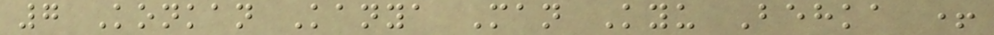7 Konkan Kanya Man Kyu Behka +
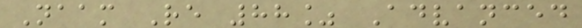Naam Re 88% Advanced
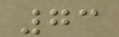73
